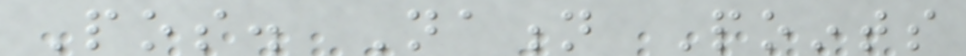Pos. Nation Points
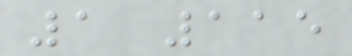1 115
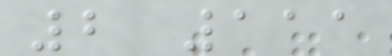2 111
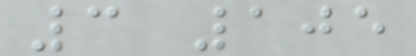3 105
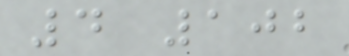4 102
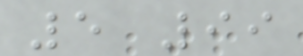5 99
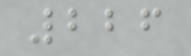226
